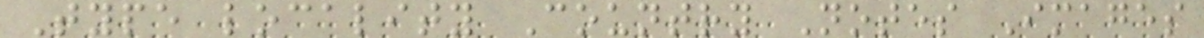Type locality Country Notes Images
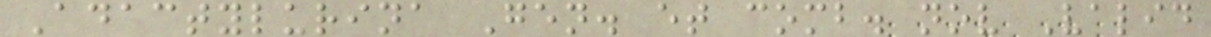Adactylurina Gen. et comb. nov Valid
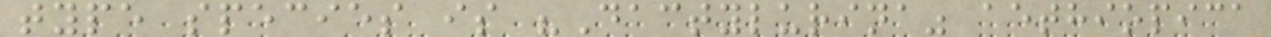type species is "Dactylurina" aethiopica
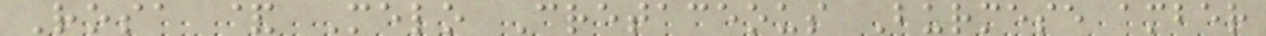Rosa & Melo Cretaceous Burmese amber
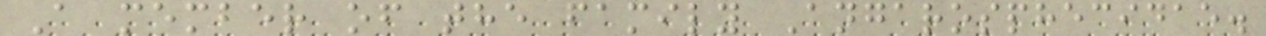A member of the family Angarosphecidae.
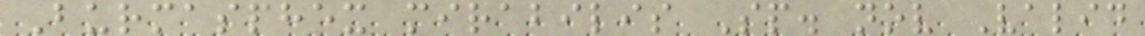Burmasphex mirabilis Sp. nov Valid
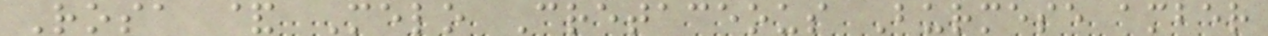Rosa & Melo Cretaceous Burmese amber
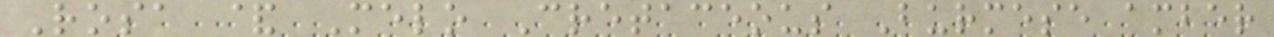Rosa & Melo Cretaceous Burmese amber
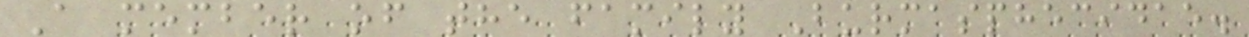A member of the family Burmasphecidae.
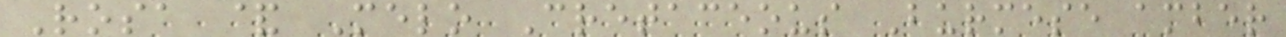Rosa & Melo Cretaceous Burmese amber
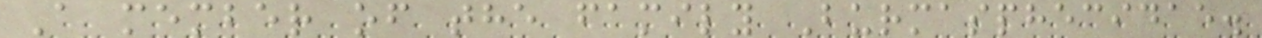A member of the family Burmasphecidae.
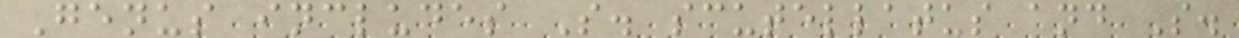Genus includes S. scutellatus and S.
